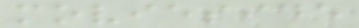movieside
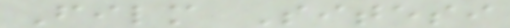Film Sitesi
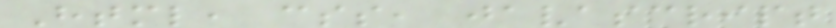Html, css, javascript
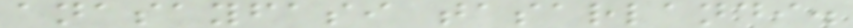anasayfasi tasarlandi.
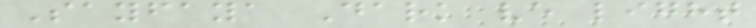Sayfaya Dark ve light
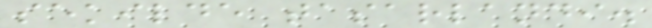sekilde tasarlandi.
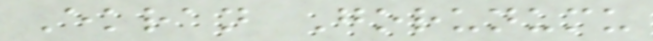Ekran Gorunumu
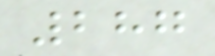287
